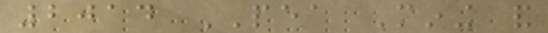2014 PEA Mining and
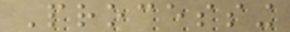Processing
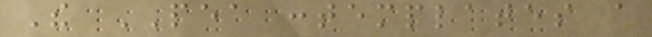The PEA contemplates a
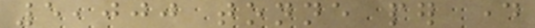5,000 tonne per day
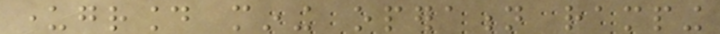underground mining operation ramping
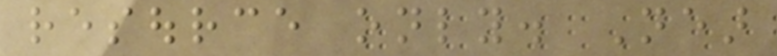resource only. Near
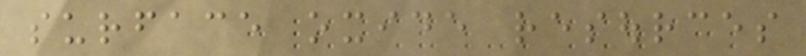surface oxide resources
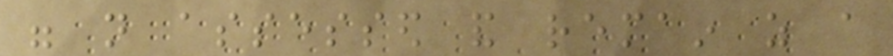were not assessed and remain as a
